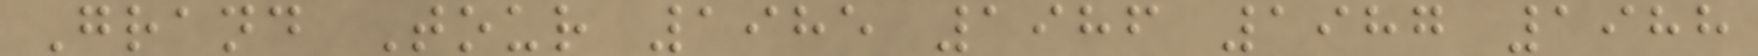Grand Tour 1985 1986 1987 1988
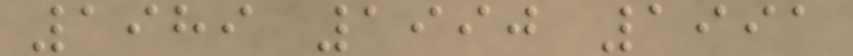1989 1990 1991
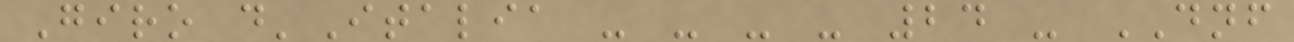Giro d'Italia - - - - 24 - DNF
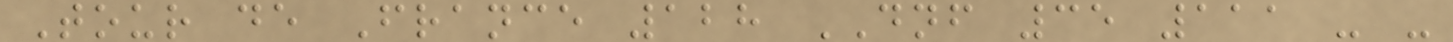Tour de France 128 DNF 35 111 - -
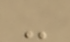-
